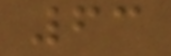63
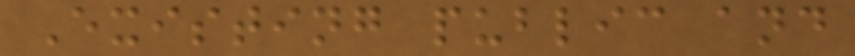Existing public and
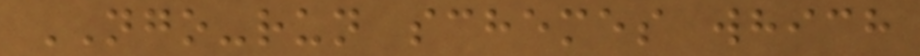NGO-run schemes which
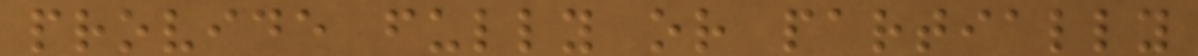provide fully or partially
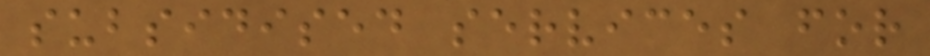subsidised services for
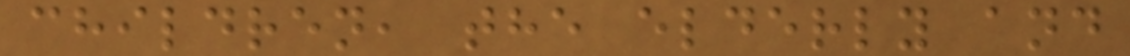children, the elderly and
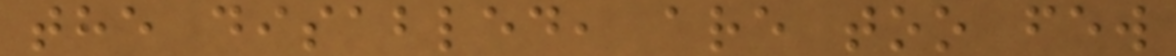the disabled, are too few
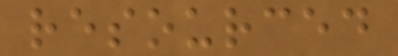resourced
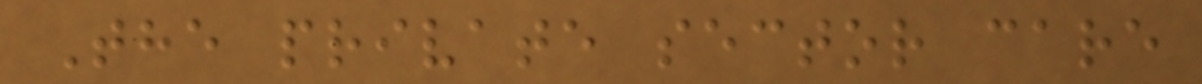The private sector care
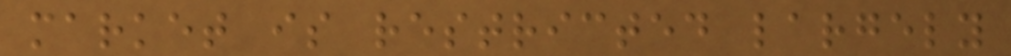market is restricted largely
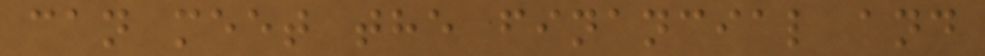can meet the financial and
